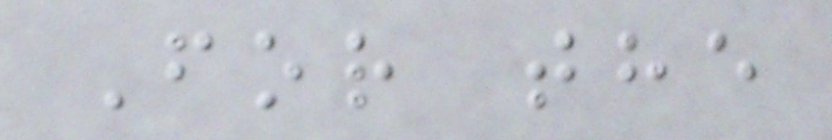For the
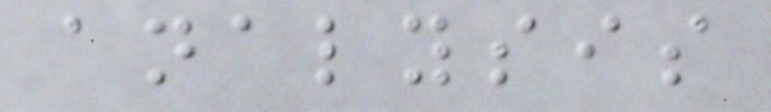analysis
